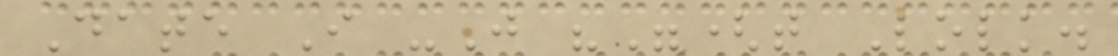Date I -J ""(t Lolk.
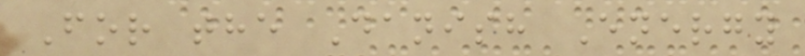For the Danish Energy
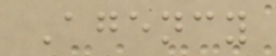Agency
